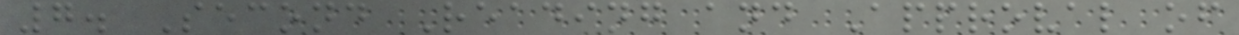7. Second Reading and Approval of
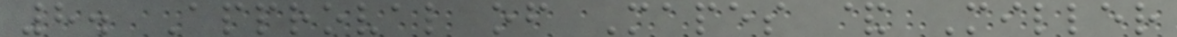8. Approval of Mapes & Miller
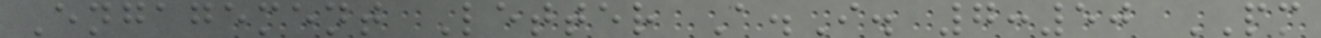Engagement Letter A.I. 7:50 PM
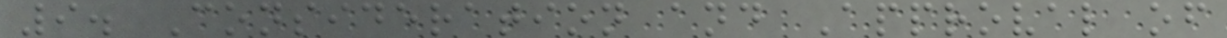9. Consideration and Approval of
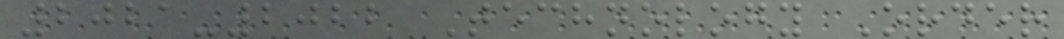2021-2022 Technology Order
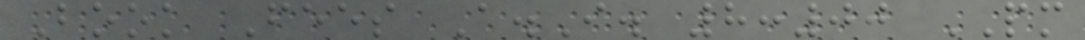Book Fees A.I. 8:00 PM
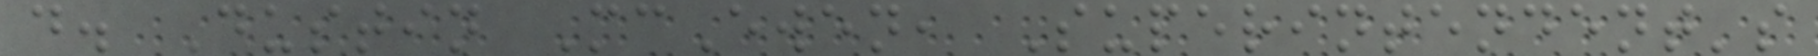d. Dustin McEwen, Superintendent's
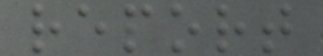report
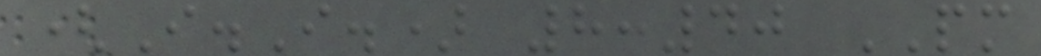(I.I.) 8:40 PM
